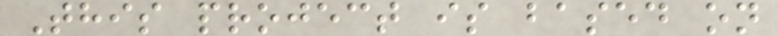This project is based on
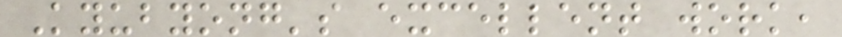Kyubyong's excellent work,
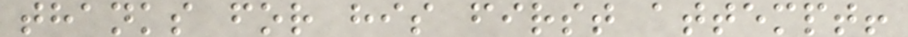thanks for his first attempt!
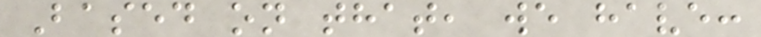Based on that, we have:
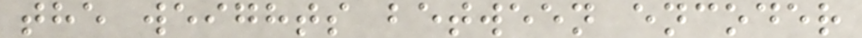the weights between encoder
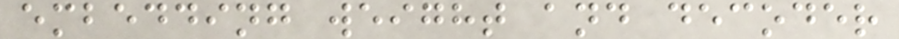embedding weight and decoder
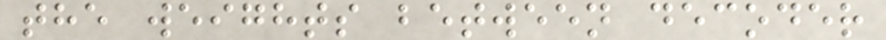the weights between decoder
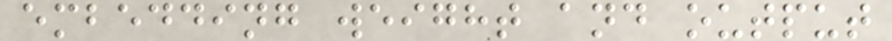embedding weight and output
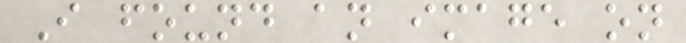I found an image on
